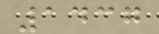1437
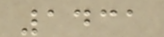1431
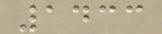1433
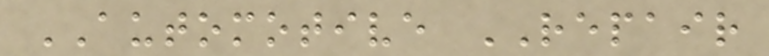AUTOMOTIVE REPAIR
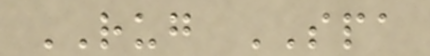RUG SPA
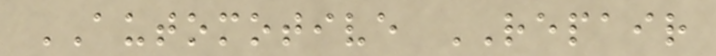AUTOMOTIVE REPAIR
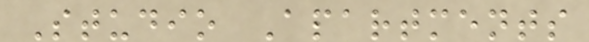Studio Apartments
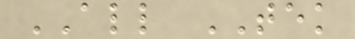ALL TEK
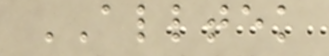ALLTEK
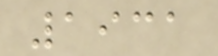1931
